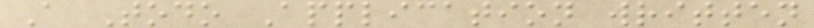A Todo Application written
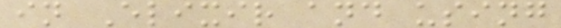in Elixir and using
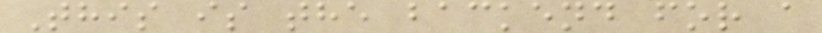This is the backend for a
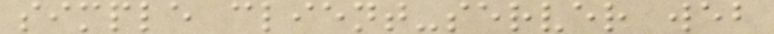simple client-server web
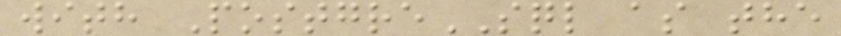with PostgreSQL as the
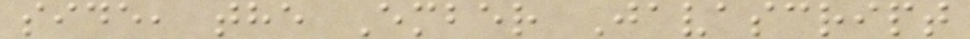side, the Ember Javascript
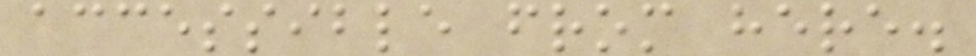accessible from here.
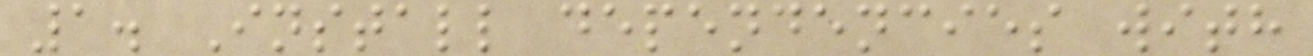1. Install dependencies with
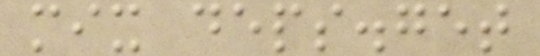mix deps.get
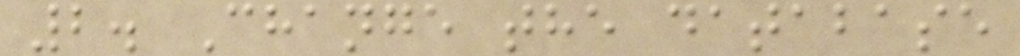2. Change the database
